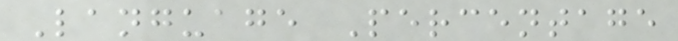Language Percentage
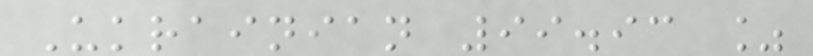Ukrainian 99.93 %
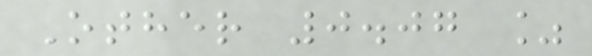Other 0.07 %
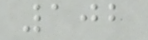102
